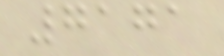7171
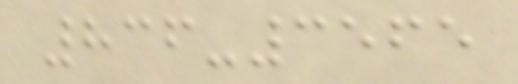836-3565
